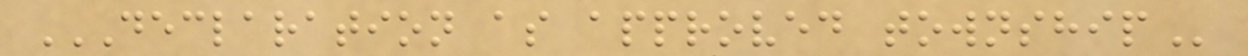DECLARATION AS APPROVED TOWNSHIP
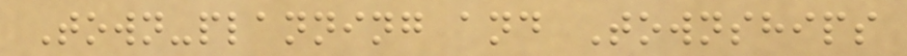Town-planning and Townships
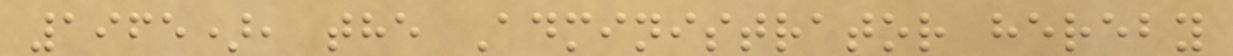1965), the Administrator hereby
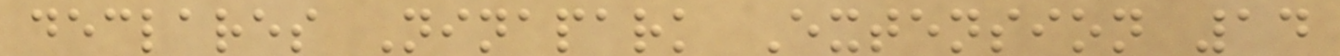declares Ninapark Extension 14
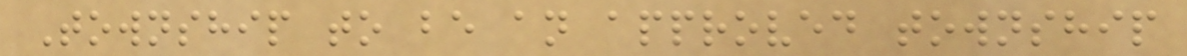Township to be an approved township
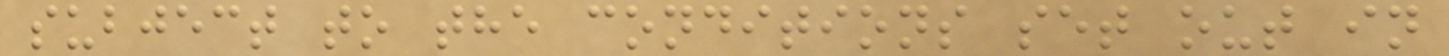subject to the conditions set out in
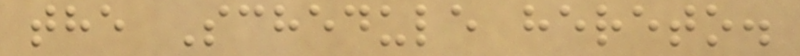the Schedule hereto.
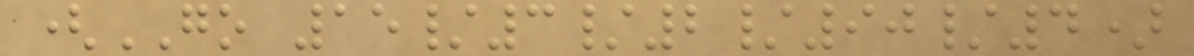(GO 15/3/2/90/4)
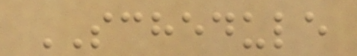SCHEDULE
